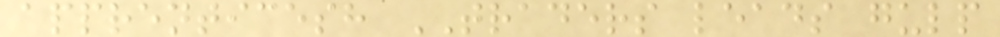apprenticesh TRADERS leads gulp
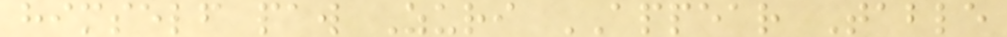himself paw Zuri APPEAR Table
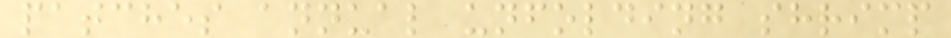patches annual unfolding shrimp
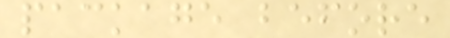package before
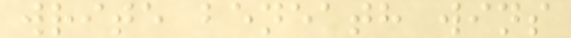write beneath wins
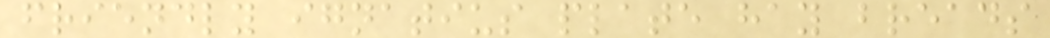friendly ignatius plate hay breads
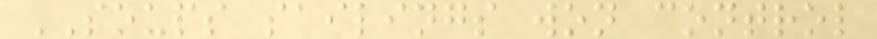SOUPS sailings won control
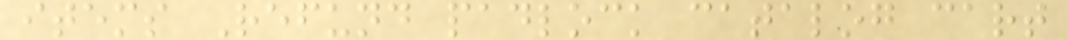items Refund padlock catalog cart
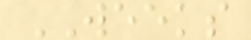WEEKS
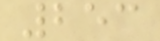253
